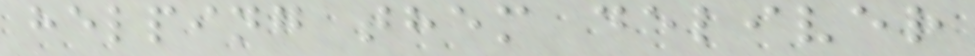helping them deliver
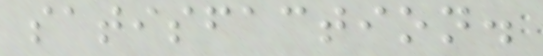satisfaction.
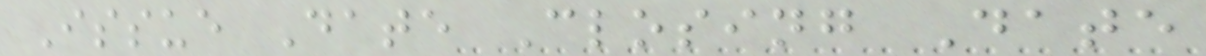Issue Date Closing Date
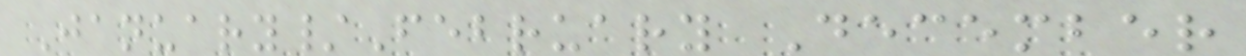January/February December
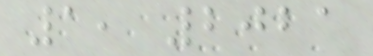1, 2021
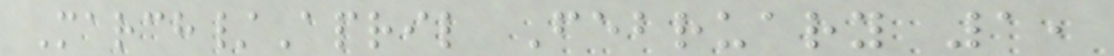March/April February 1,
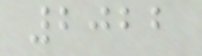2022
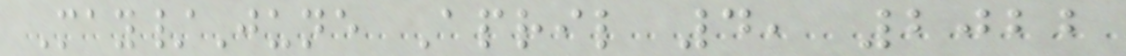May/June April 4, 2022
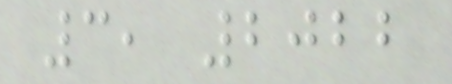3, 2022
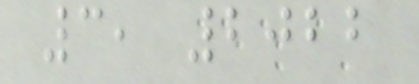3, 2022
